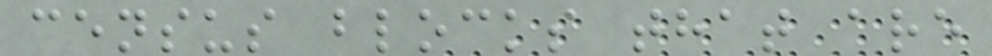census blocks that are
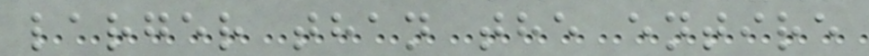larger than the entire
